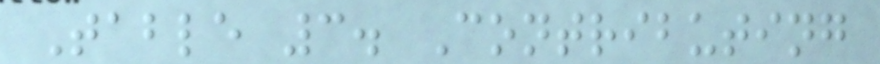Table 3. Contributing
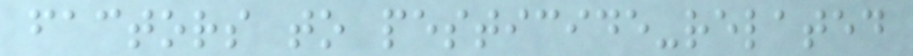factors to pesticide-related
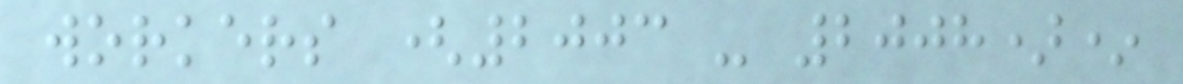workers (2003 - 2008)*
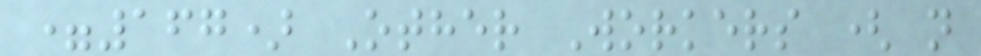=167) Other Workers ( n
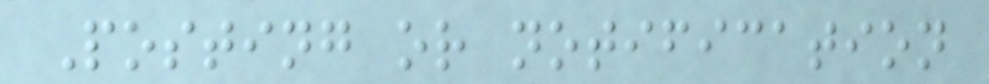Posting or notification
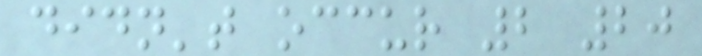didn't occur 2 20
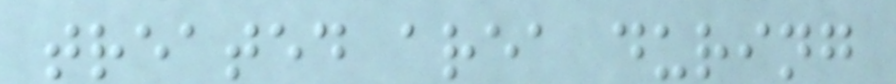treated area during
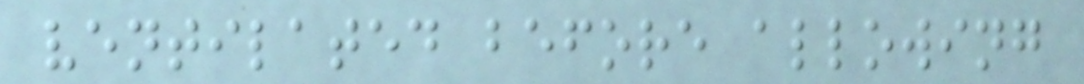ventilated before allowing
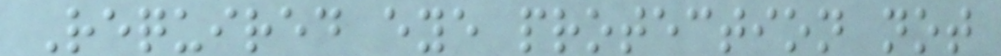Required eye protection not
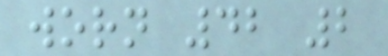worn 42 2
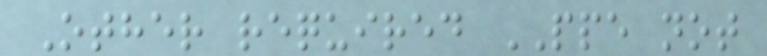Other required PPE not
